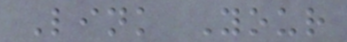Link Your
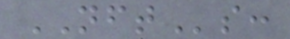NFTs:
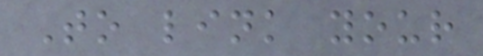To link your
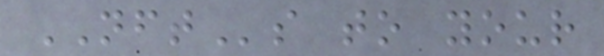NFTs to your
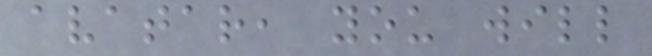avatar, you will
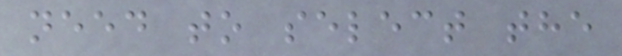need to select the
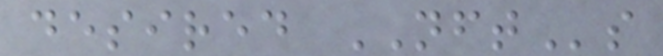desired NFTs
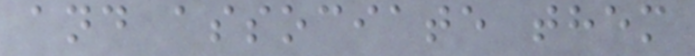and associate them
